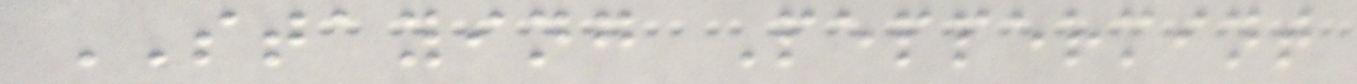STAYING Peppermint
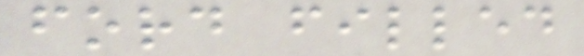ford filled
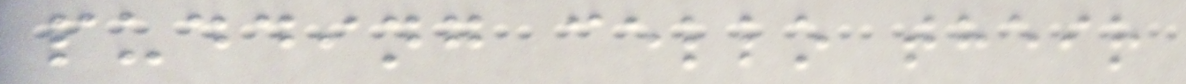pudding cello their
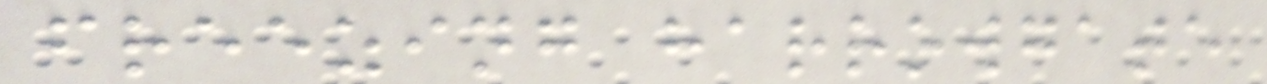freezing harrowgate
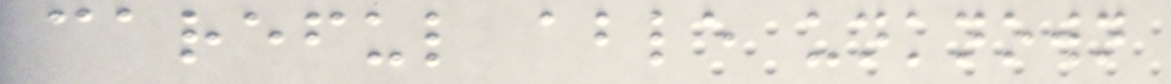careful able unknown
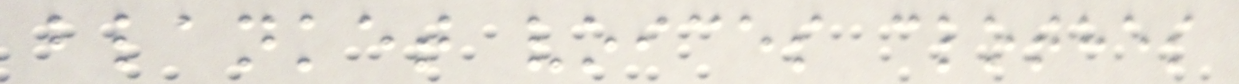blanket voices clothes
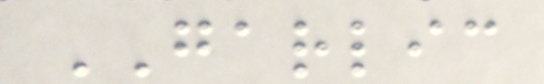GARLIC
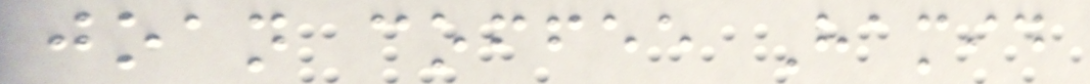joan coffee Hamid
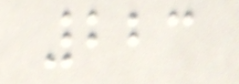223
